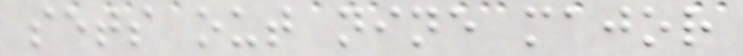sets out nine major
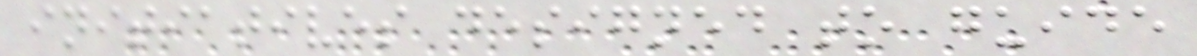initiatives designed to guide
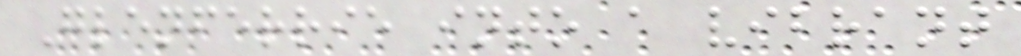Glenferrie into a vibrant
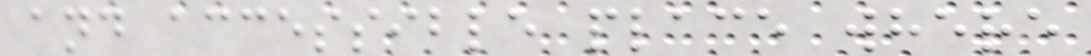and accessible place where
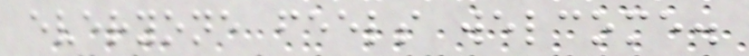everyone feels welcome.
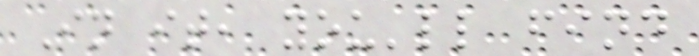In it, you'll find
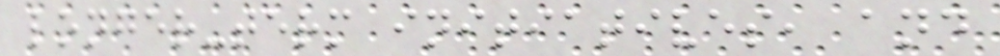longer-term initiatives, and
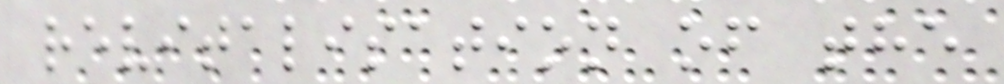revitalisation of the
